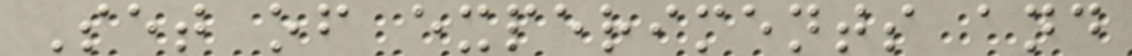Set of experiments and
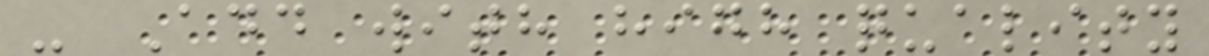- Add with high quality
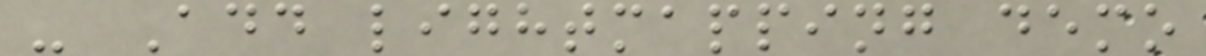- Add lightmapping demo
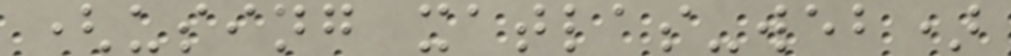(using xatlas-web)
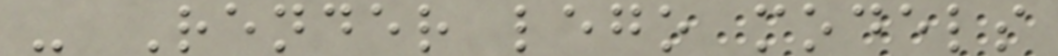- Render lego models
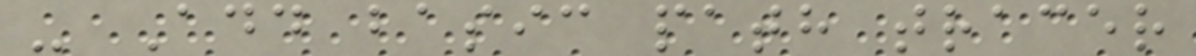- Add basic path tracer
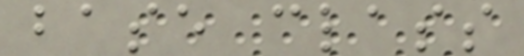base class
